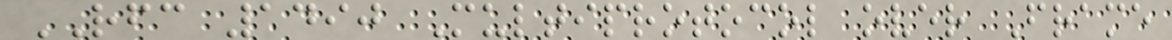RFC 1490 Multiprotocol over Frame
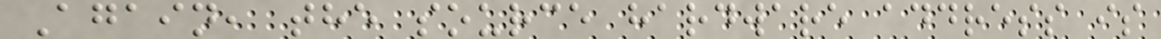Again, the source hardware address is
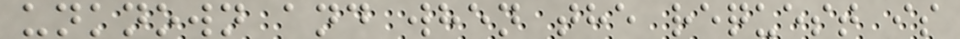unknown and when the request is
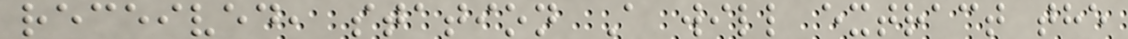received, station A will extract the
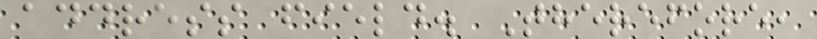address field. Therefore,
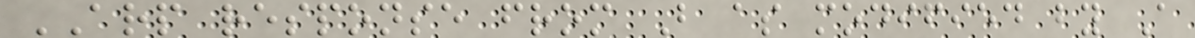ARP response from B as modified by A
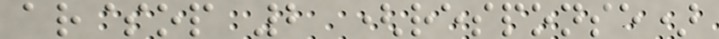ar$op 2 (response)
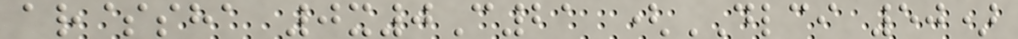ar$sha 0x0C21 (DLCI 50)
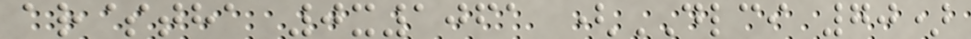ar$tha 0x1061 (DLCI 70)
